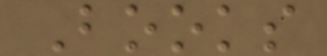Books
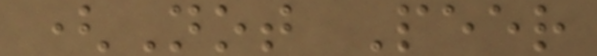(Not Peer
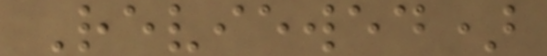Reviewed)
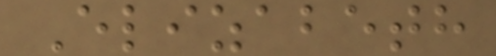Elizabeth
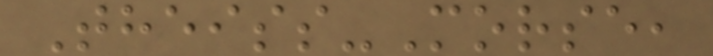Theiss-Morse,
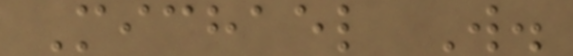Michael W.
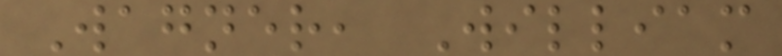Wagner, William
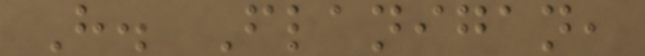H. Flanigan,
